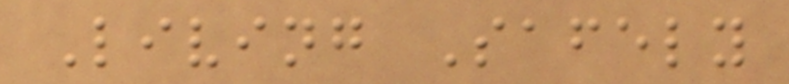Living Safely
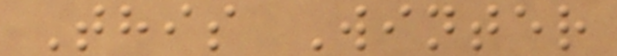This Winter
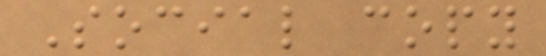Social copy
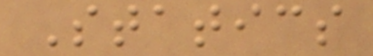Statics
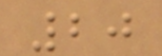20
